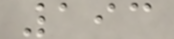193
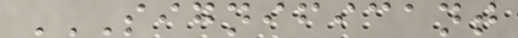SIGNIFICANT
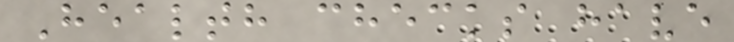Health checks have
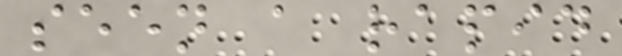seen a rapid
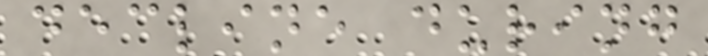decline during
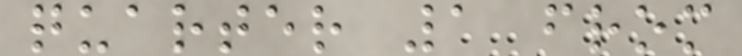quarter 1 from
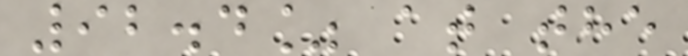92.4% at the
